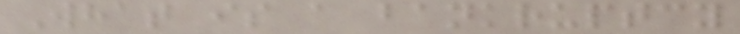What is a bankruptcy
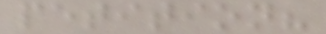petition?
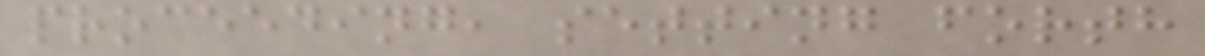proceeding, setting forth
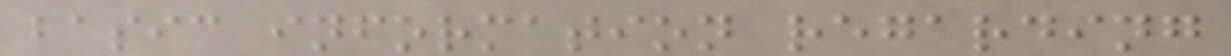basic information regarding
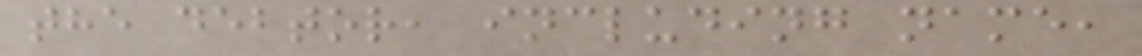the debtor, including name,
